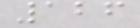126
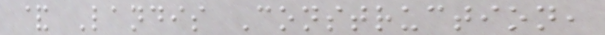& Landis Construction,
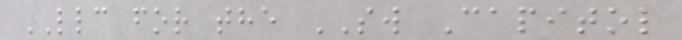LLC for the SW Capitol
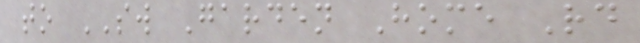to SW Garden Home Rd
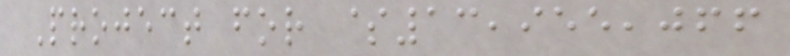Project for $13,955,066
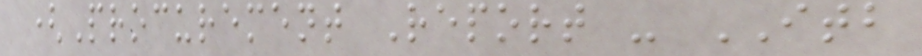(Procurement Report - ITB
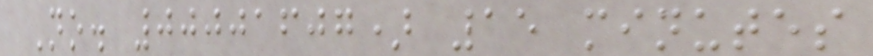No. 00001607) 15 minutes
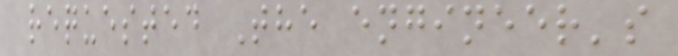requested The engineer's
